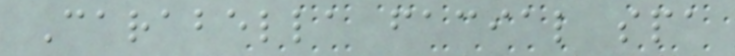Carabella facial spa
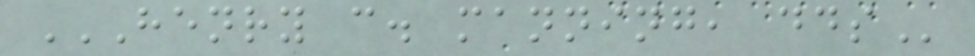HENRY C. MANNING, DDS
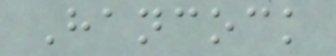Hancock
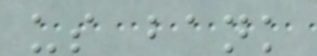us bank
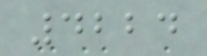4224
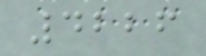4226
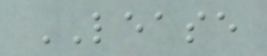LEASE
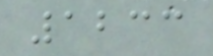1233
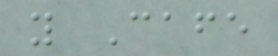y Cafe
